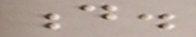d.
